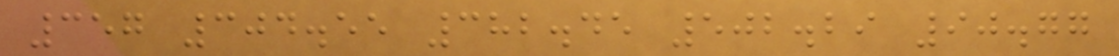357 304.55 382.45 502.29 90.77
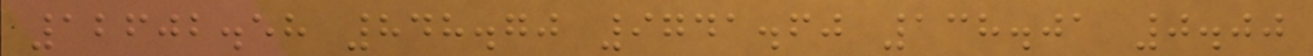12602.58 848.70 9741.60 138.01 0.00
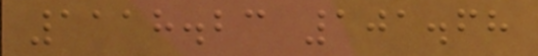1118.23 101.68
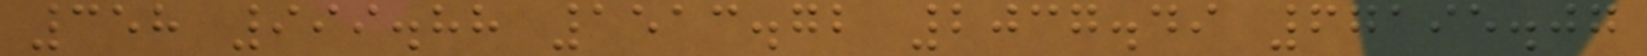358 999.88 1513.72 2037.49 67195.07
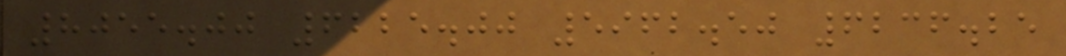8055.00 6225.00 5962.50 6236.25
